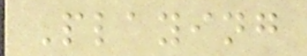Playing
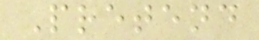Pretend
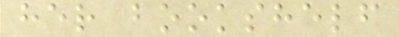her bookshelf
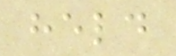held
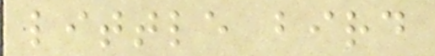little bird
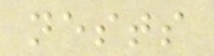nests
